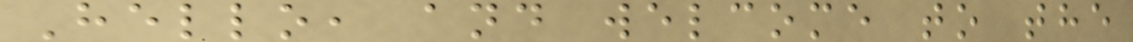Hello, and welcome to the
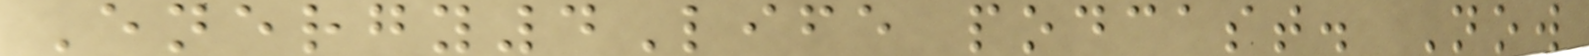Energy4Life podcast. Now
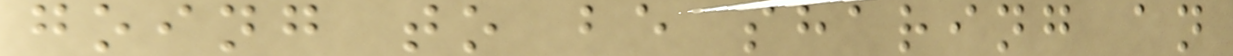going to be sharing an
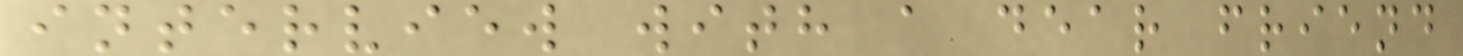interview with a dear friend
